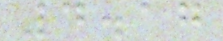4.17
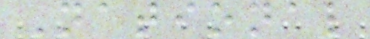National
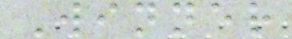Winner
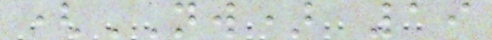(NW) 19
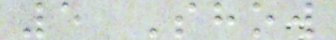5 Show
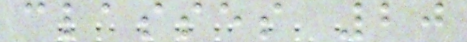classes 20
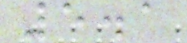5.1
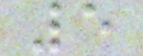5
